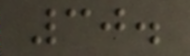30.
